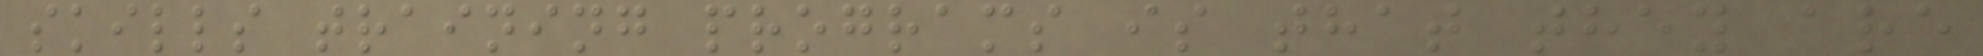skills training programs is that they are
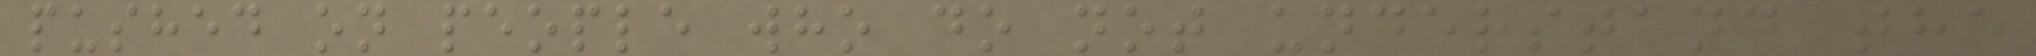pushed on people who do not understand the
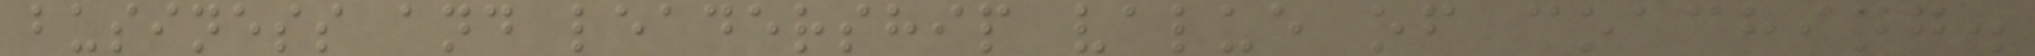business and leadership value of coaching.
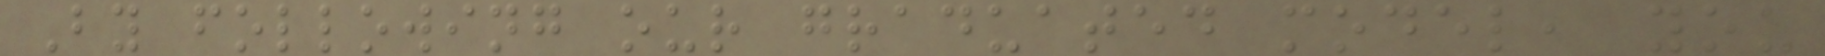By following our graduated model, you
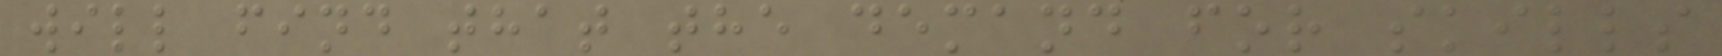will find that the demand for skills
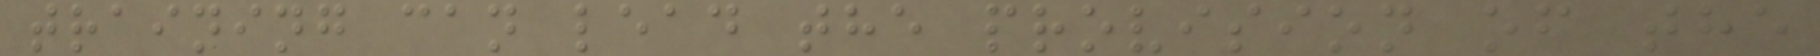training can lead the provision of the
